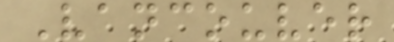Vancouver
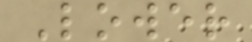Lower
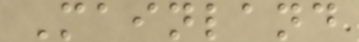Mainland
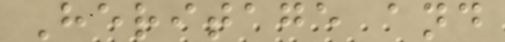Heritage and
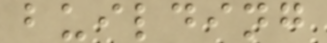building
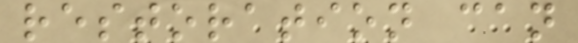restoration can
